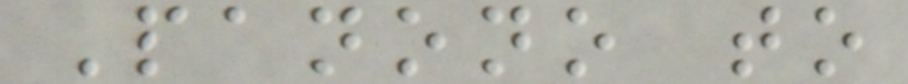Panono to
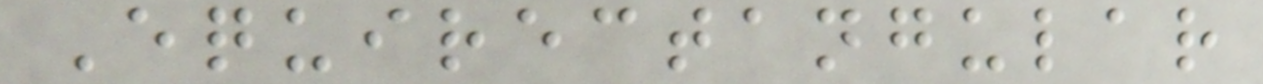Equirectangular
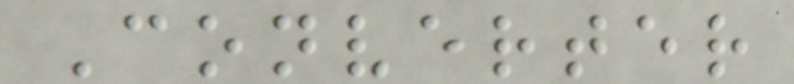Converter
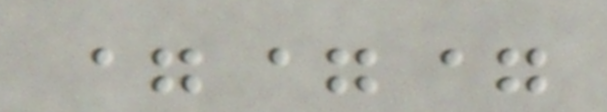===
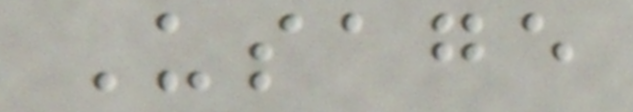Usage
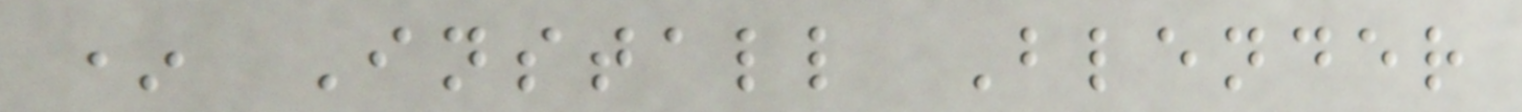* Install Blender
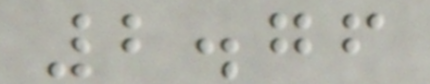2.76
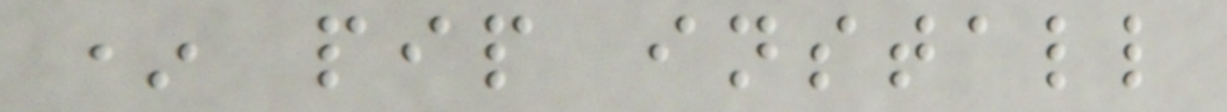* pip install
